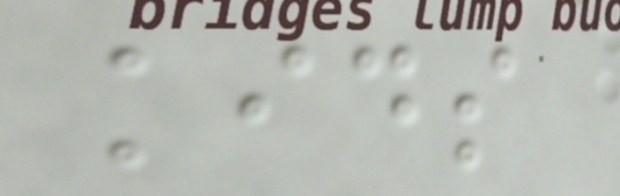kids
